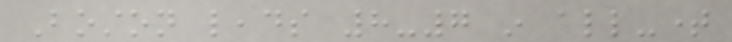Boston leads 8-7 in all-time
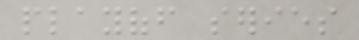playoff series
